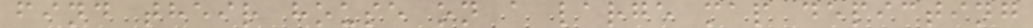find their house on a large map depicting
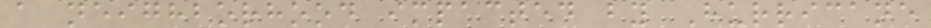a neighborhood impacted by Hurricane
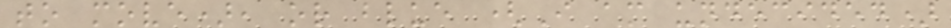to move), or blue (I am undecided)
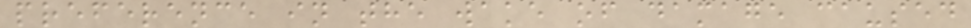preference in the wake of damage caused
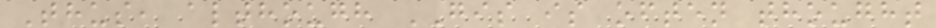Thus, although GIS is often thought
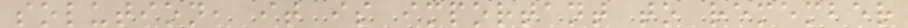solution, it is important to remember
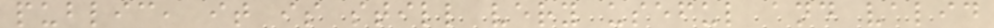public, it is still very useful and valid
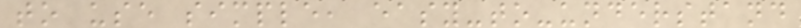to use simple, easy-to-understand
